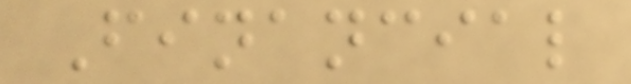Financial
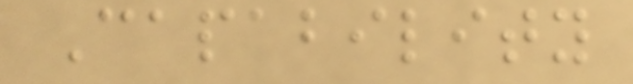Capability
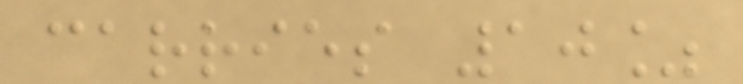carries 10%
